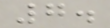7.
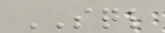SQL
